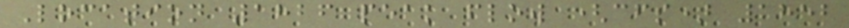Location 1826 peak flow (cfs) 1852
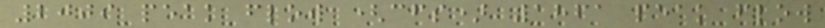2009 peak flow (cfs) 1861 peak flow
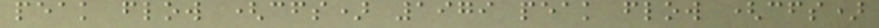peak flow (cfs) 1979 peak flow (cfs)
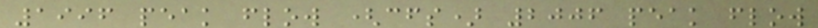1996 peak flow (cfs) 2006 peak flow
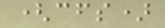(cfs)
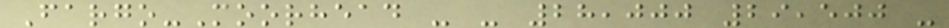Fargo-Moorhead - - 28,000 29,500 -
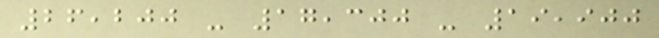26,200 - 17,300 - 19,900
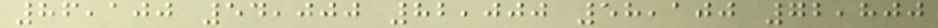86,100 54,000 82,000 58,100 72,800
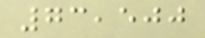73,500
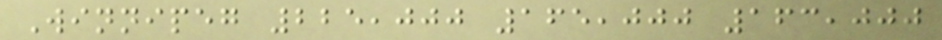Winnipeg 225,000 165,000 163,000
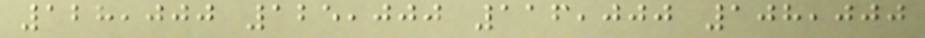128,000 125,000 116,000 108,000
